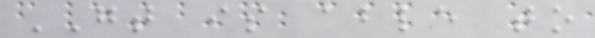GT is able to
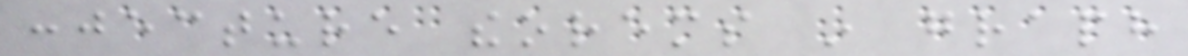conjecture theorems in graph
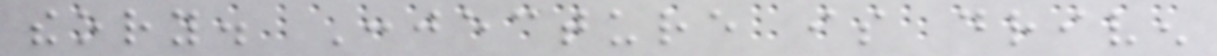theory. Conjecture is driven
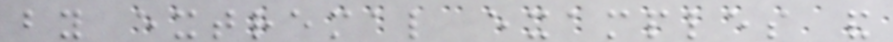by extremal examples and
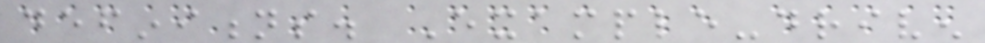definitions. Example-driven
